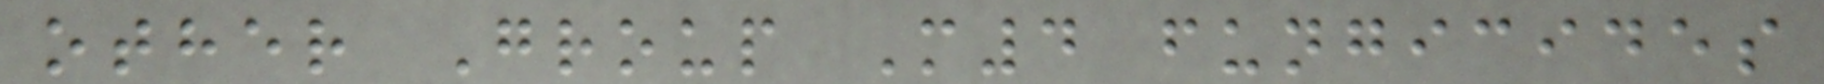other Group M4 fungicides
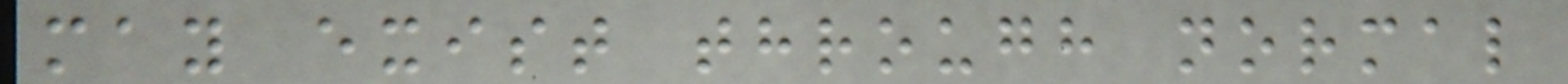may exist through normal
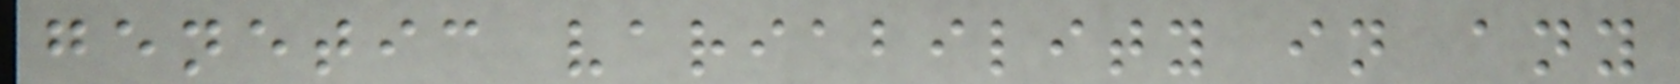genetic variability in any
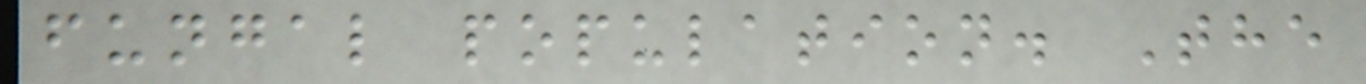fungal population. The
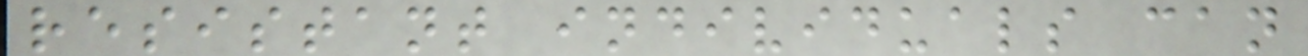resistant individuals can
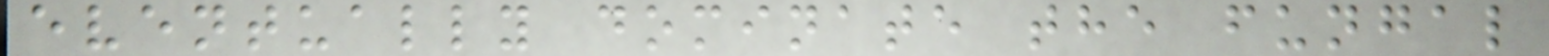eventually dominate the fungal
